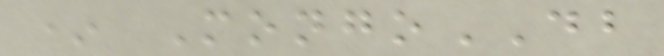* MongoDB
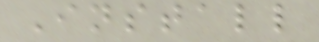Install
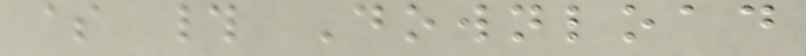$ # Download
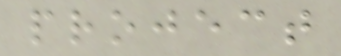project
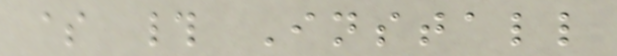$ # Install
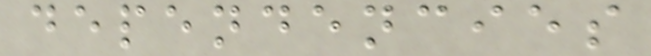dependencies
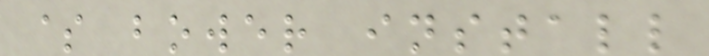$ bower install
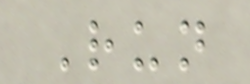Run
